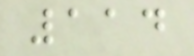114
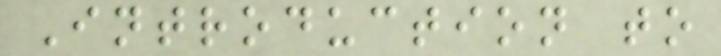Introduction to
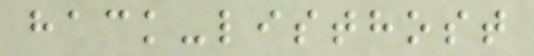hack-listhost
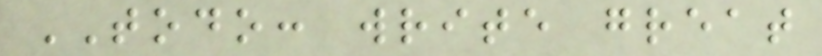TODO: write great
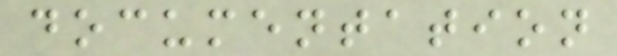documentation
